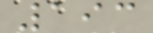193
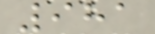981
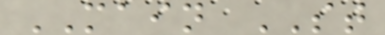MAIN ST
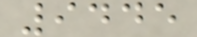9445
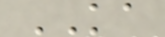KA
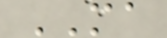MA
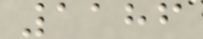1186
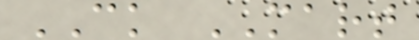CK MART
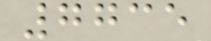7735
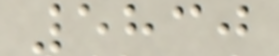5830
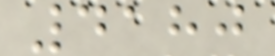4180
